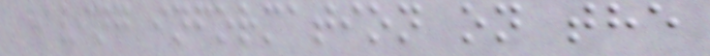having information on the
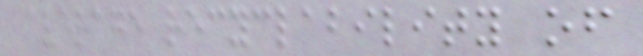average recyclability of
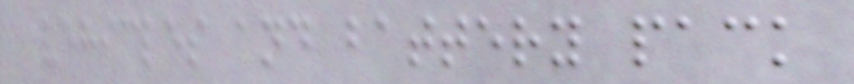vehicles and battery pack
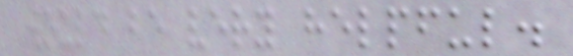would be very helpful.
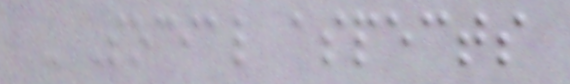- Social aspects
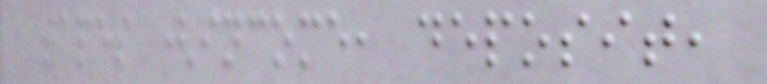tapes (income, deposit,
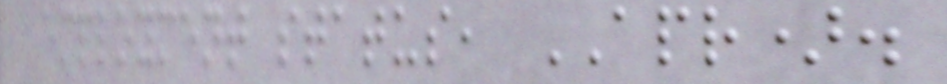employment status, APR).
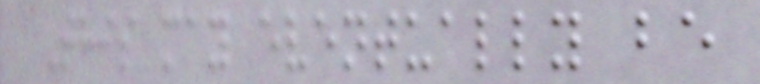This may eventually be
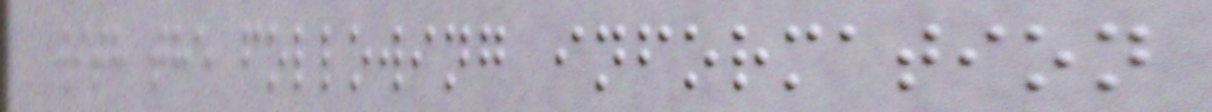with the following information
